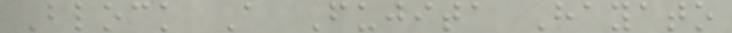Block A Fujita Hayato
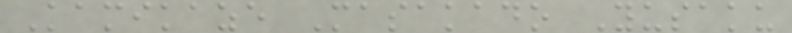Kamikaze Masakado Yusaku
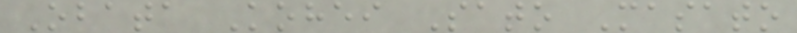Obata Kohei Sato Masato
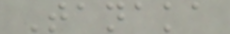Tanaka
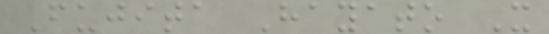Fujita Hayato X
